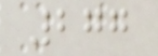277
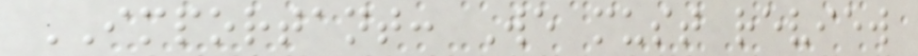IMPORTANT: We must review
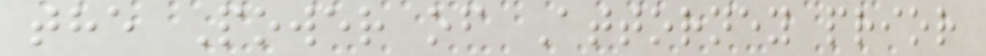the Power of Attorney prior
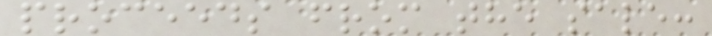proceeds from the sale:
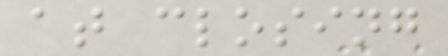at closing
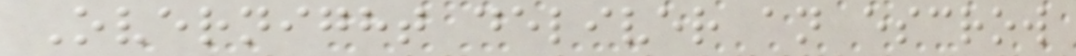Overnight deliver an escrow
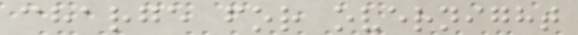charge for overnight
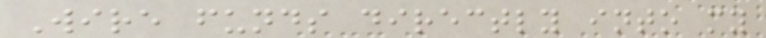Wire funds directly into my
